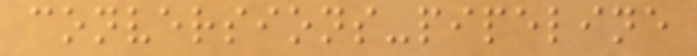conversions-pipeline
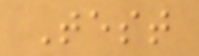Test
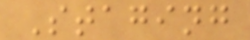Staging
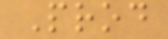Prod
